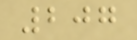207
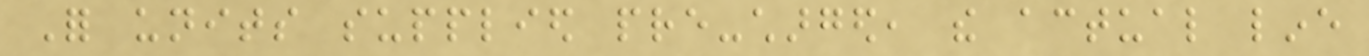For units supplied pre-charged, the actual line
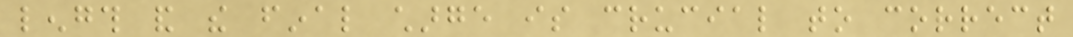length and the final charge is crucial to correct
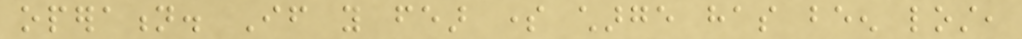operation. If you fear some charge has been lost,
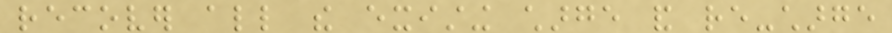recover all the existing charge and re-charge
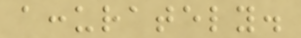accurately.
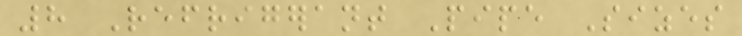8 Refrigerant Pipe Sizes
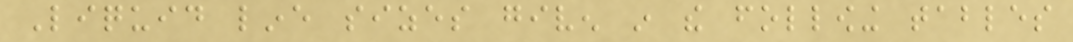Liquid line sizes given in the following tables
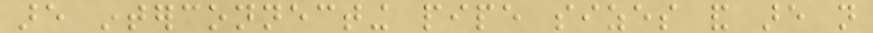are interconnecting pipe sizes and are not
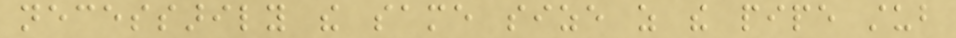necessarily the same size as the pipe stub
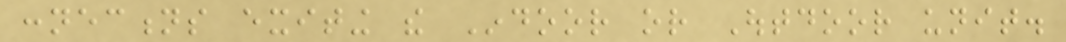connections exiting the Indoor or Outdoor unit.
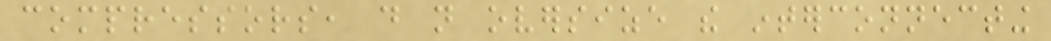compressors, do not oversize the interconnecting
